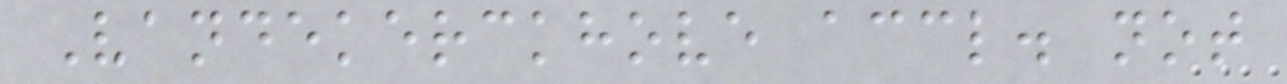Vandekerckhove accl. not
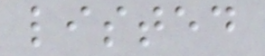listed
